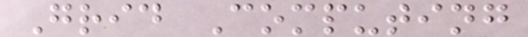Grid Computing
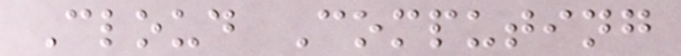Cloud Computing
